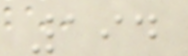194
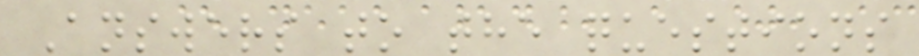Answers to the questions
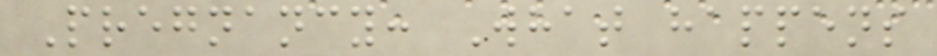Pregnancy: What happens
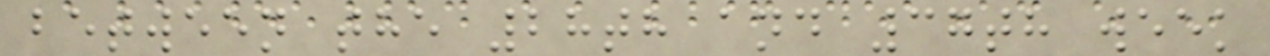between the 28th and 37th week
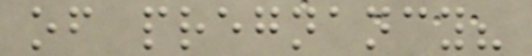of pregnancy?
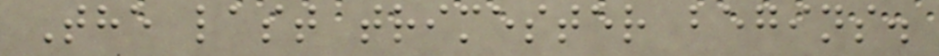The last trimester begins.
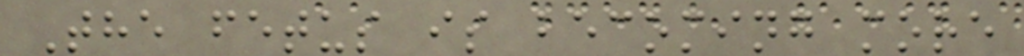The fetus is becoming more
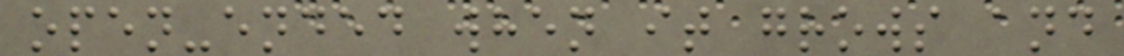open-ended when it grows and
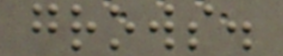grows.
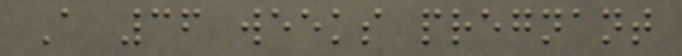A 36 weeks pregnant
